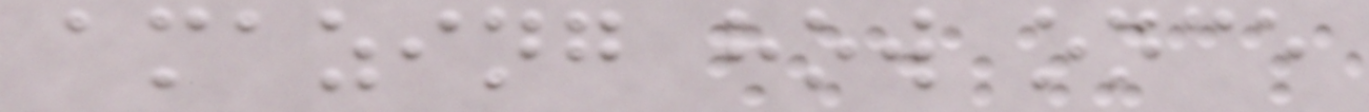amazing how once
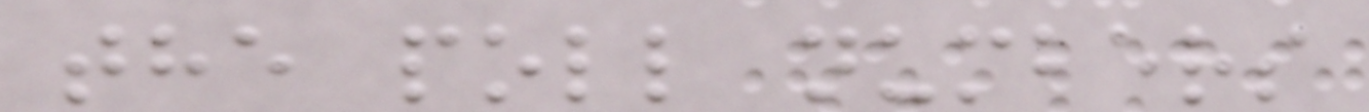the poll numbers
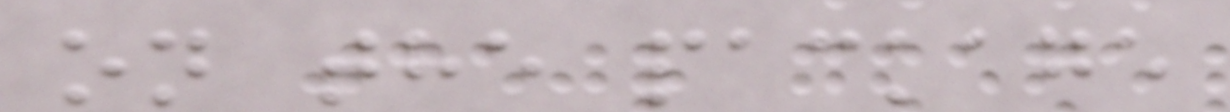on the package
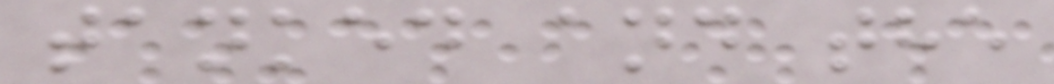tanked and the
